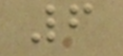6
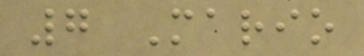7 Mario
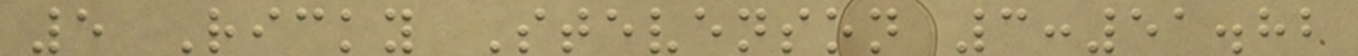5 Ricky Stevenson 3:51.82
